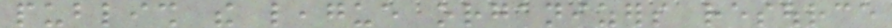publish the league organizers resource
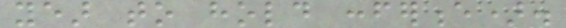year to hold conference).
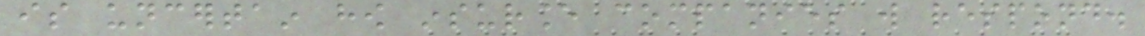is uncertain how insurance companies will respond.
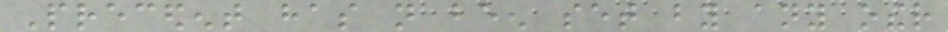Precedent has not been set by any other
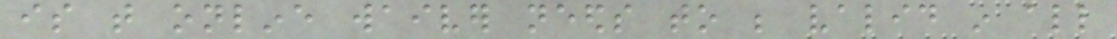is that online waiver needs to be valid in all
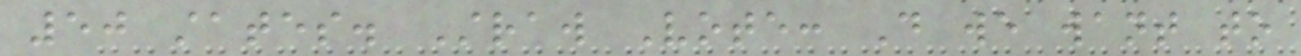50 states. Straw Vote: Do we want to
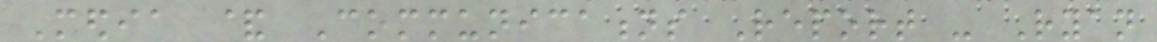Media & Communications Report - Ryan
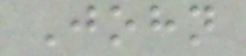John
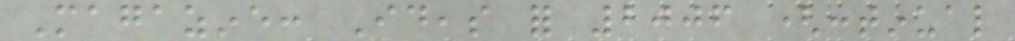Magazine: Ideas for 2006 (continual
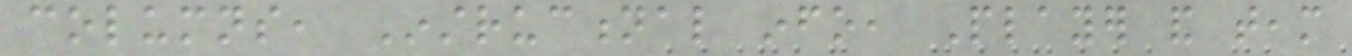columns, Instructional info, Player and team
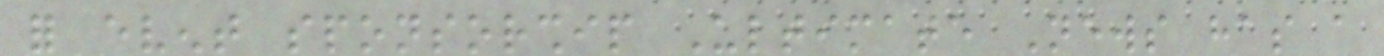for event sponsorship Ultimate News has a
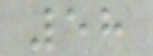58
